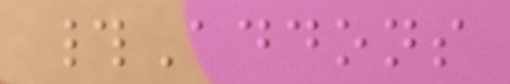#Addons
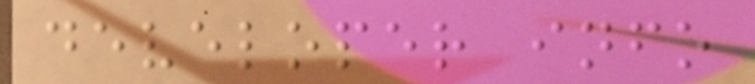developer info
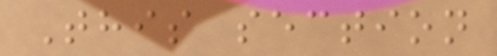This section
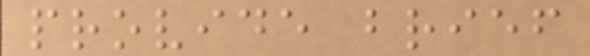provide brief
